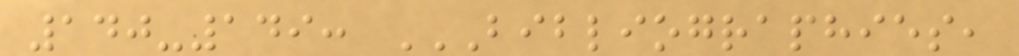140-149: BIBLIOGRAPHIES,
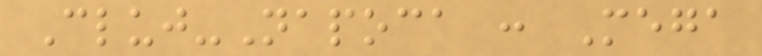Cluj-Napoca : Mega
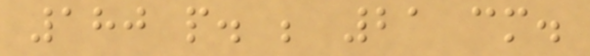180 p. ; 21 cm.
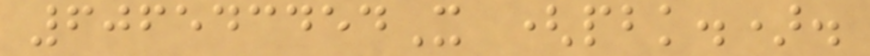606543454X (pbk.).
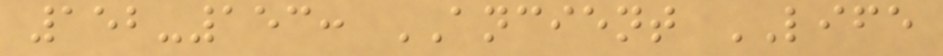152-153: ANCIENT LIFE
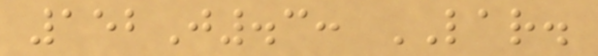152J.3: LAR.
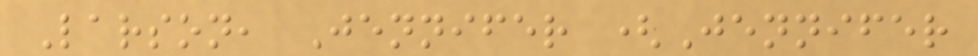Larson, Jennifer (Jennifer
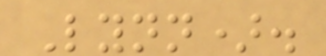Lynn).
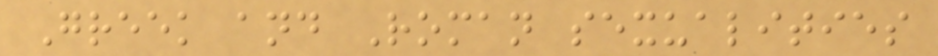Greek and Roman sexualities
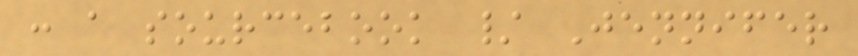: a sourcebook / Jennifer
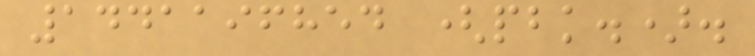1441196854 (pbk.).
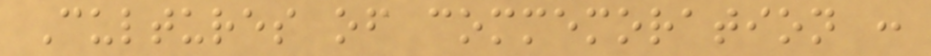Cultures of commemoration :
